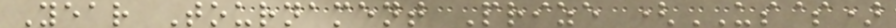Year Tournament Prize (US$)
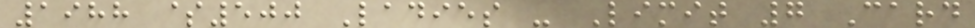1988 $500 Ladies - Limit 7 Card
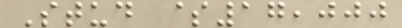Stud $17,000
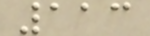113
